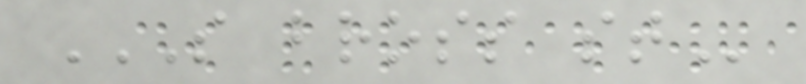S BROSS ST
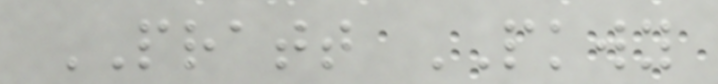PRATT PKWY
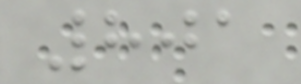801
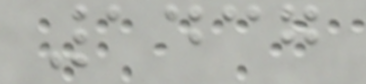1437
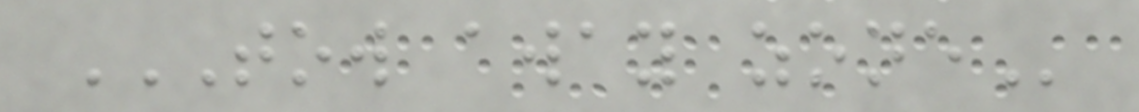TOW AWAY ZONE
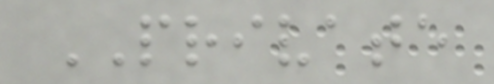PRIVATE
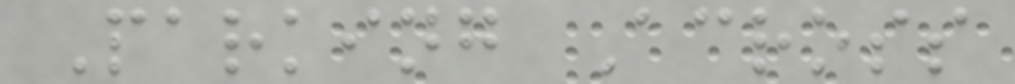Parking Across
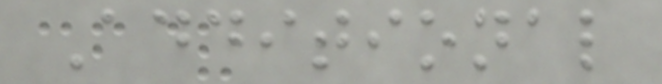Additional
